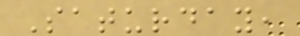Saturday,
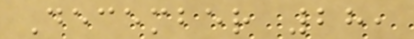December 28,
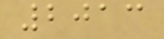2013
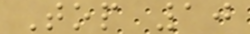Top 10
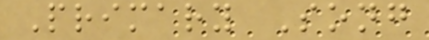Primary Song
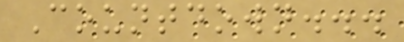Countdown...
